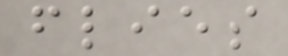flies
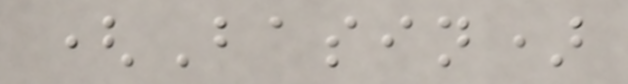(Basin)
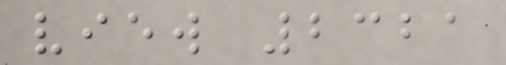view 2321
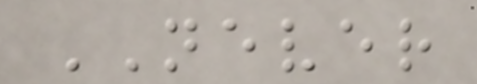NEVER
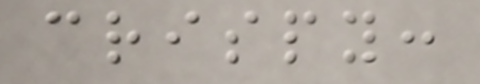crispy:
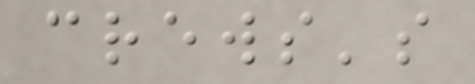crews's
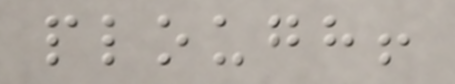plough!
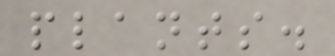plants.
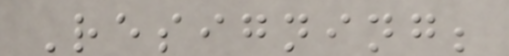Resigning;
